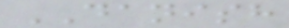DANISH
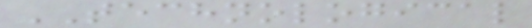TECHNOLOGICAL
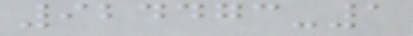924473-1
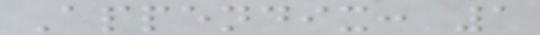Appendix: 1
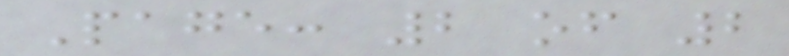Page: 2 of 2
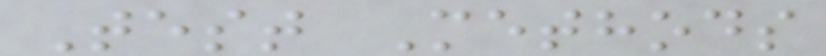Test Methods
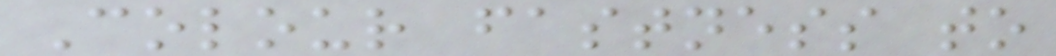Colour fastness to
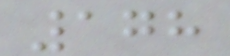178
